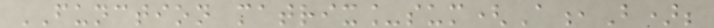FUNCTION matrix_sum(A,B);
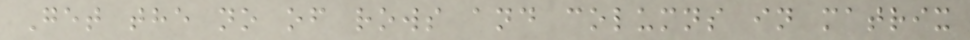Get the no of rows and columns in matrix
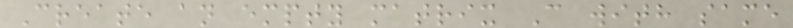Create an empty matrix C with same
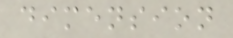dimension
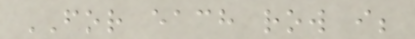FOR each row i;
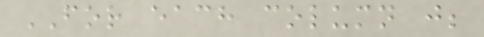FOR each column j;
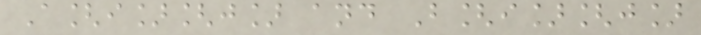A[i][j] and B[i][j]
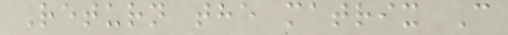Return the matrix C
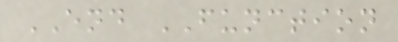END FUNCTION
